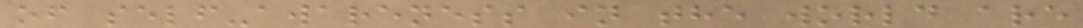of self-awareness in the world are
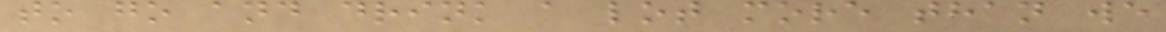to go and drink a lot more than we
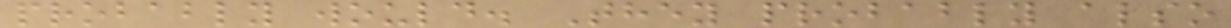probably would. They probably also
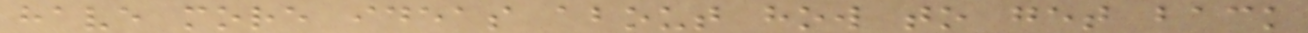have more ideas about how to get back
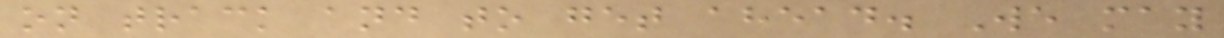on track and to get ahead. We may
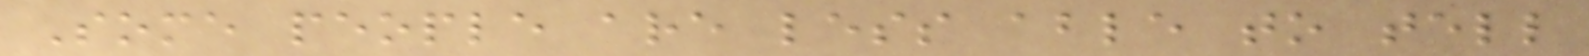Some people are less able to tell
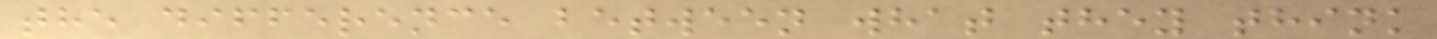the difference between what they think
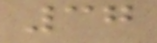37
